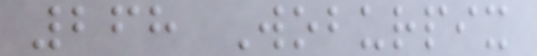268 Woburpix
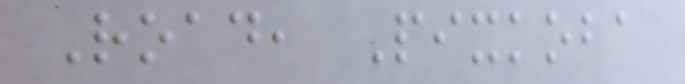Road, Pixkoba
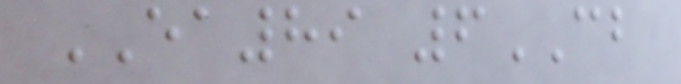EA89 6CB
